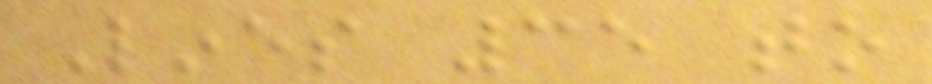Lines 35 to
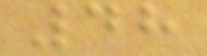48
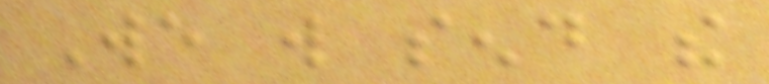We will send the
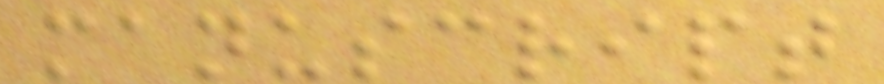manuscript
